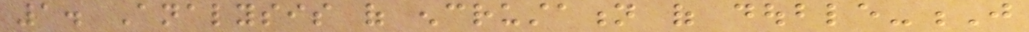1. Analysis of encrustation of double-J
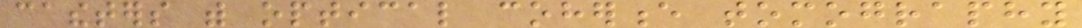catheters with optical coherence tomography
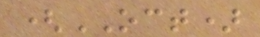(OCT)
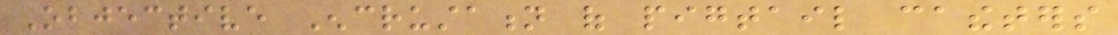Objective Encrustation of pigtail catheters
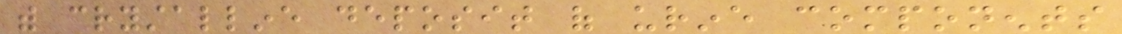with crystalline deposit of urine components
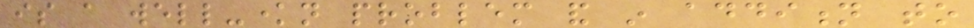is a well-known problem and in addition to
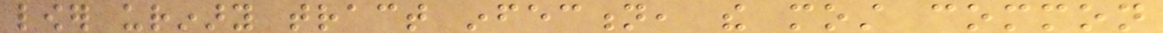lower urinary tract infection, the most common
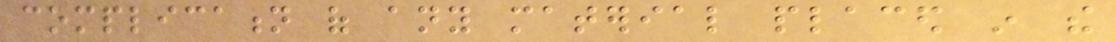complication of any material placed in the
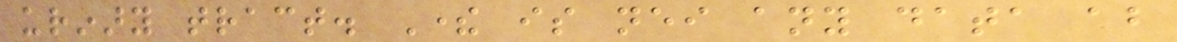urinary tract. There is neither any data about
